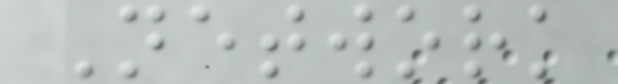Network
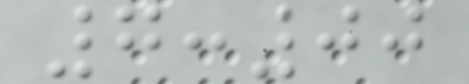7:00
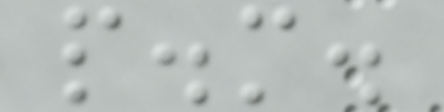p.m.
